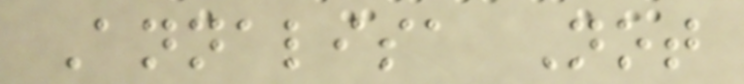Annalisa Not
